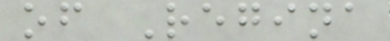of Regina
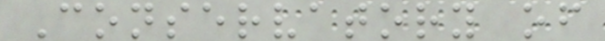Conservatory of
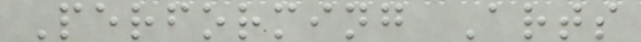Performing Arts
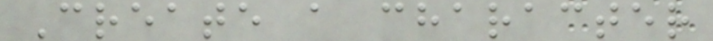Create a character
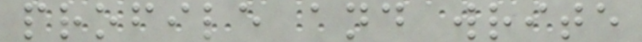profile and write
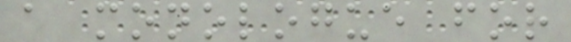a monologue for
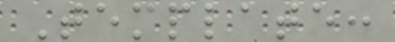Template:
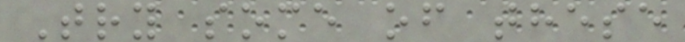Try some of these
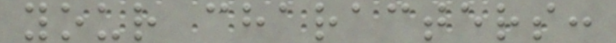your characters:
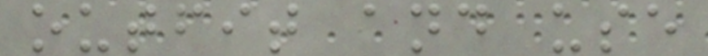outfit and use
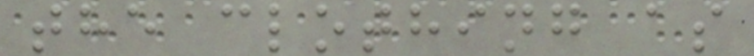the clothing as
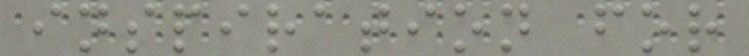inspiration for
